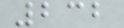232
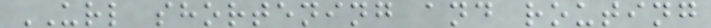URL shortening and routing
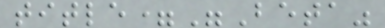title="Beta"
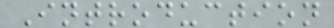Introduction
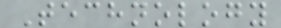Technology
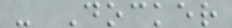- Docker
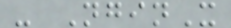- NginX
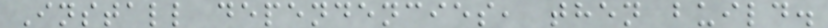Install dependencies, then build.
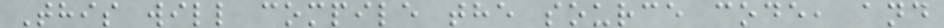This will compile the source code, and
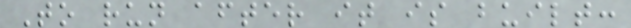To run after it is built:
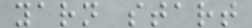yarn start
